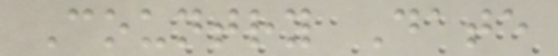Country Date
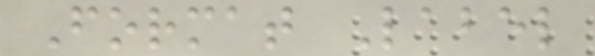Format Label
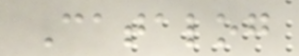Catalog
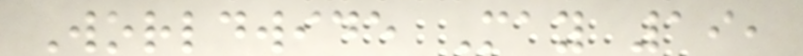Worldwide May 19,
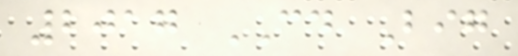2017 CD Big
